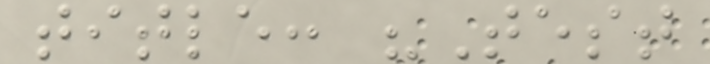title: "Test
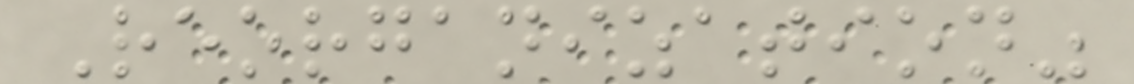Reorganization"
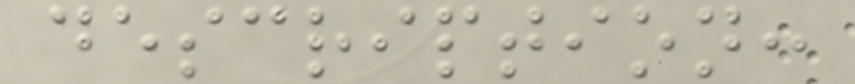description:
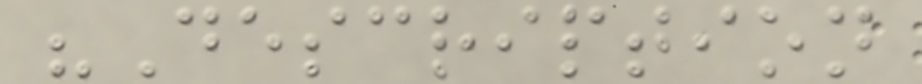"Description
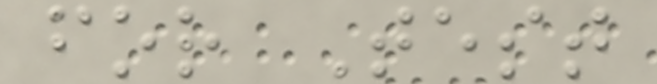for Test
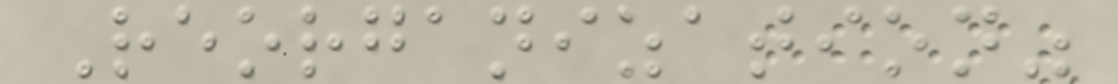Reorganization"
